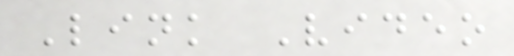Link Video
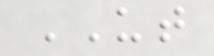UT
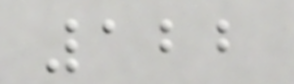122
